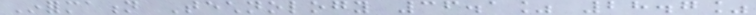Information Technology 36.1% 28.7%
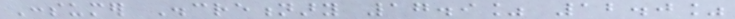Consumer Discretionary 17.9% 12.0%
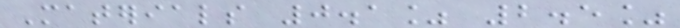Materials 0.1% 2.5%
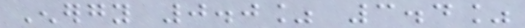Energy 0.0% 3.4%
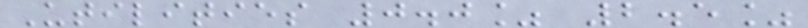Utilities 0.0% 2.5%
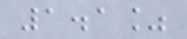1.1%
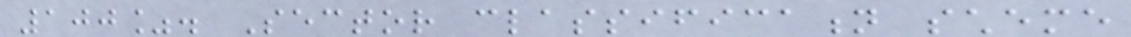100%. Sector classification scheme
